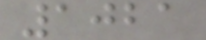1021
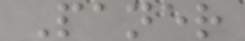Paner
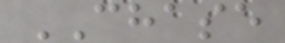CHASE
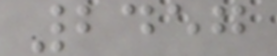2457
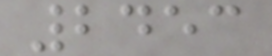2453
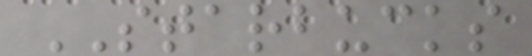STARBUCKS
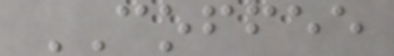COFFEE
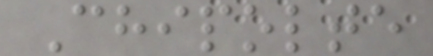Chipolte
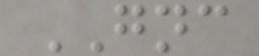GNC
